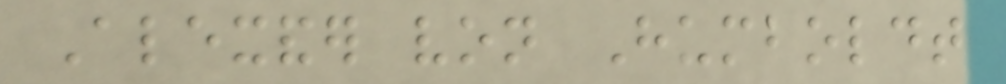Alexander von Humboldt
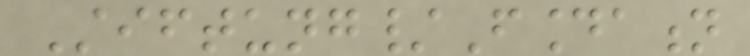Stiftung/Foundation
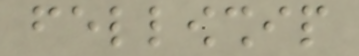fellowship
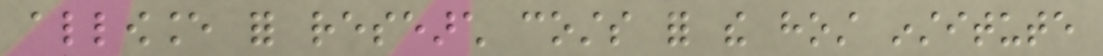allowance for research costs for the host institute
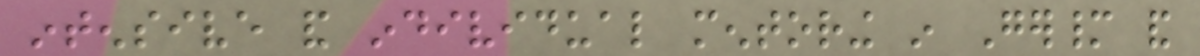intensive and individual mentoring in Germany and
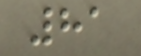81
